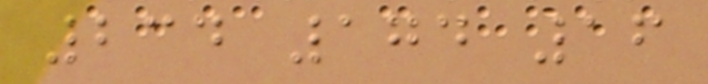234 174 16
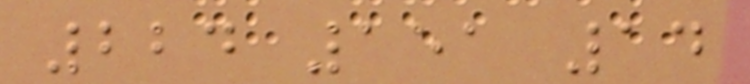224 151 14
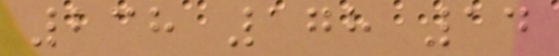238 178 14
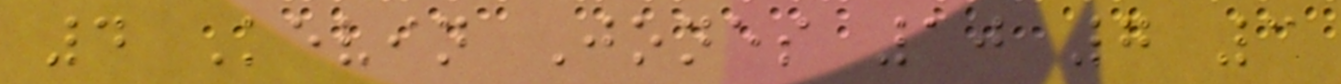4 Kevin Jones 10 7 3
